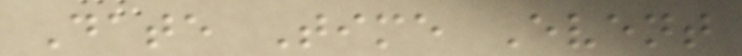Date Time Event
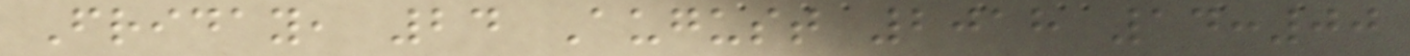Friday, 24 August 2018 14:00
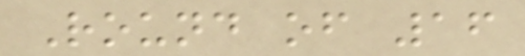Round of 16
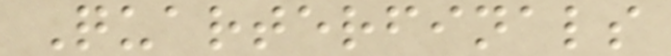Quarterfinals
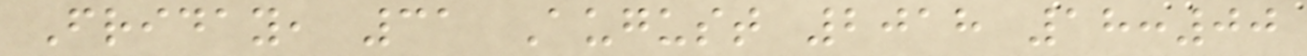Friday, 31 August 2018 18:00
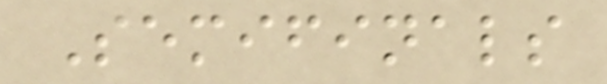Semifinals
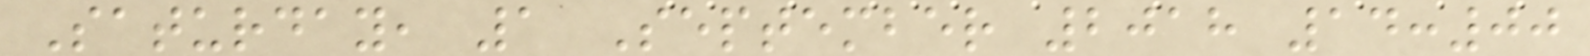Saturday, 1 September 2018 14:00
